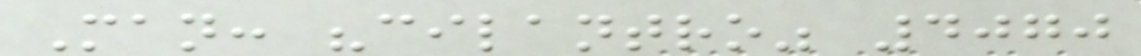Man: "cilantro" 4070
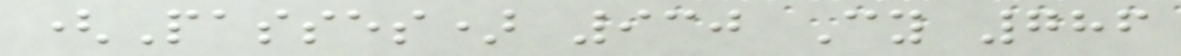(Passes) 930 Cy 786
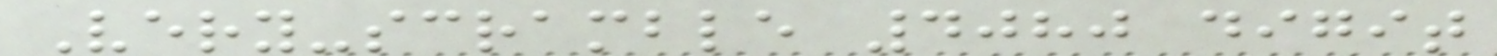Very-scramble 4080 digit
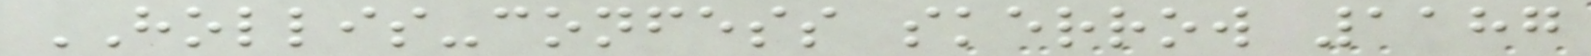HOLLIS-confess skerrow 1187
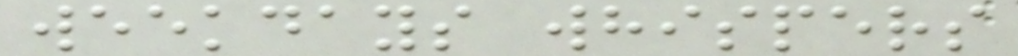weekdays whispers
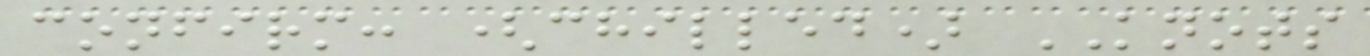confirm: (chilled) KNOTS
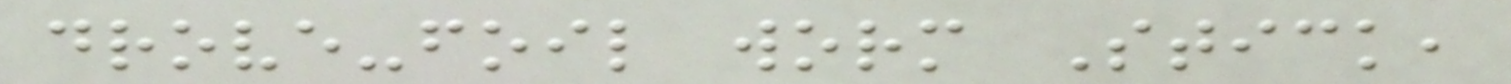drove-foil worm Stick,
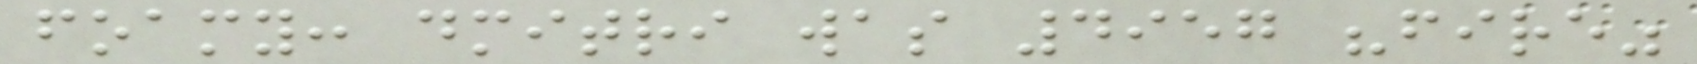foamy: dmitri was 4957 "fire"
